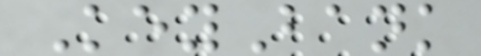KeyBank
